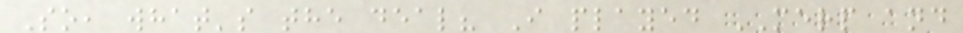So, what's the deal? I played MERP and
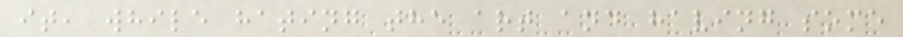it, while hating the art and having some
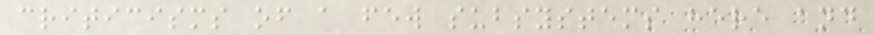criticisms of a few subsystems here and
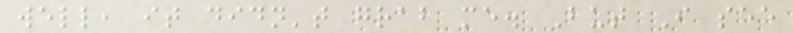well, it didn't grab me. But I see
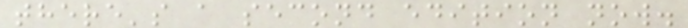there's a second edition now.
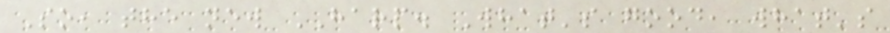So, the new HARP. What's good, what's
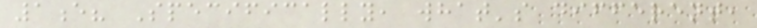1e? Specifically, what's different,
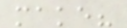make?
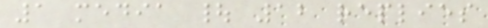1 media | 12 replies
